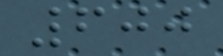600
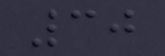30
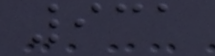931
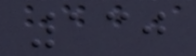130
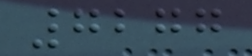7277
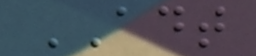ADT
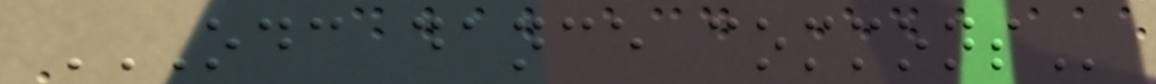ODC DANCE COMMONS
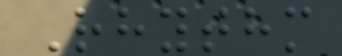Rhythm
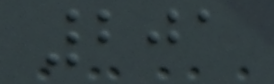201
